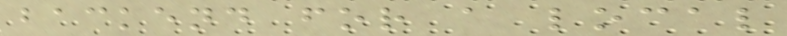backend for a local
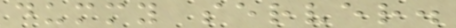dummy server.
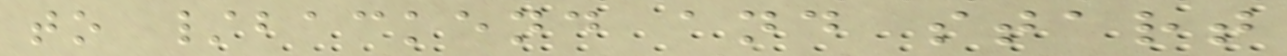to /backend and start
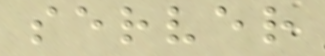server
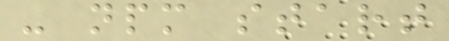- npm start
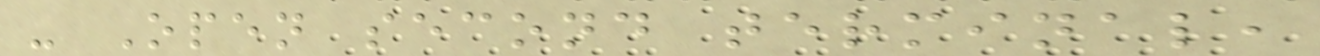- Open second terminal,
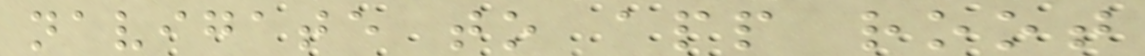navigate to app root
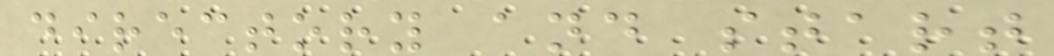directory and start
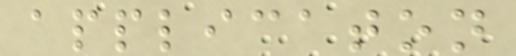applicaton
